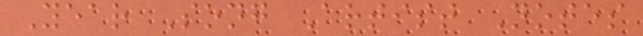Year Song Artist Notes
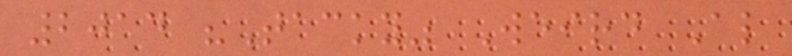2014 "Tacky" Weird Al
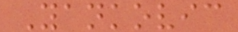Yankovic
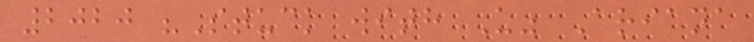2020 "Stuck with U" Ariana
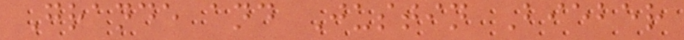Grande and Justin Bieber
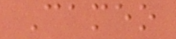Cameo
